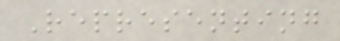Representing
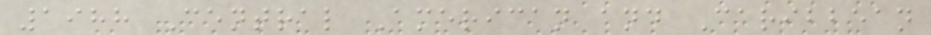1988 Central American and Caribbean
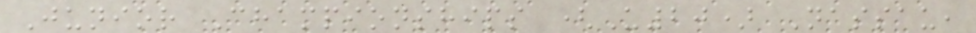Junior Championships (U20) Nassau,
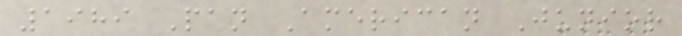1989 Pan American Junior
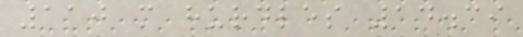110 m hurdles 14.39
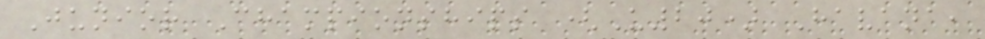Junior Championships (U20) Havana,
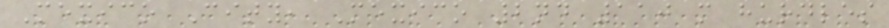Mexico City, Mexico 2nd 110 m hurdles
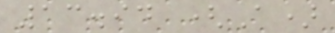13.94 (A)
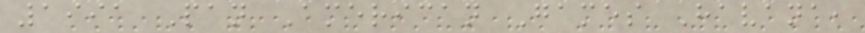1991 Pan American Games Havana,
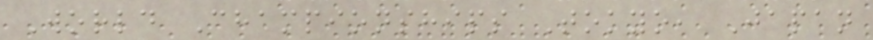World Championships Tokyo, Japan
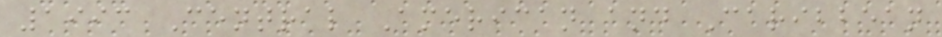1993 Central American and Caribbean
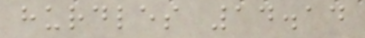hurdles 14.14
